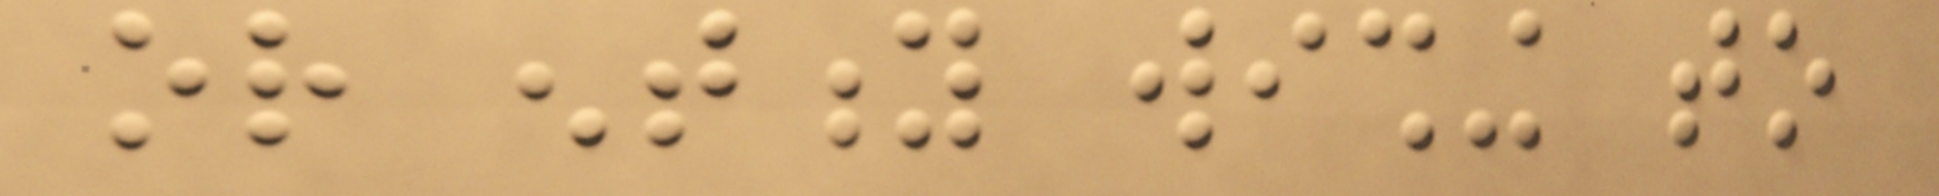or entity wishing to
